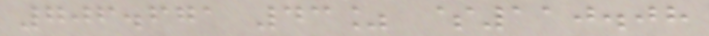706.671 43% $110.08
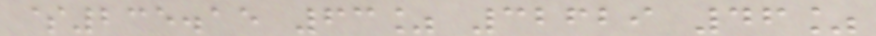$235.15 63% 32629 46%
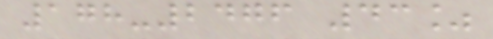178-2476 43%
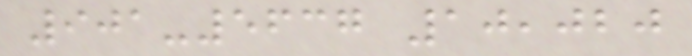901-5637 10,020
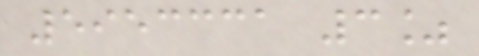5953331 3%
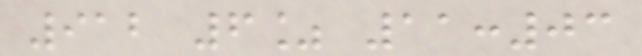912 6% 11:03
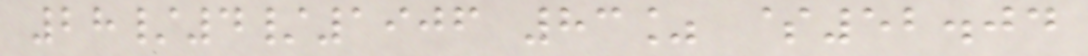28/4/1906 83% $52.04
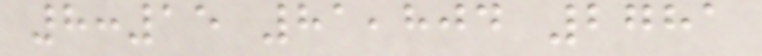8:15 81,804 2781
